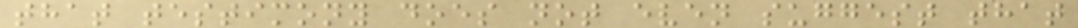that testimony does not even suggest that
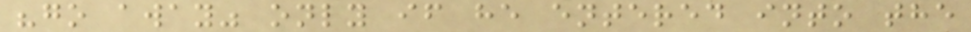"go away" only if he entered into the
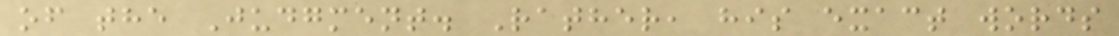of the Judgment. Rather, his exact words
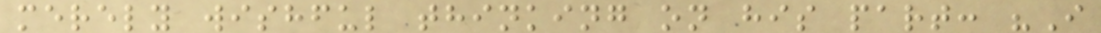merely wishful thinking on his part: "I
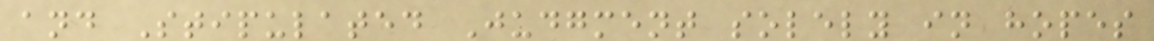and Stipulated Judgment solely in hopes
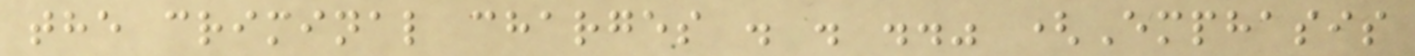the criminal charges . . .." (Emphasis
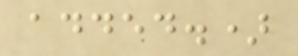added.)
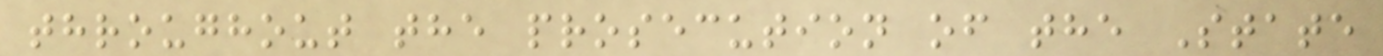throughout the prosecution of the State
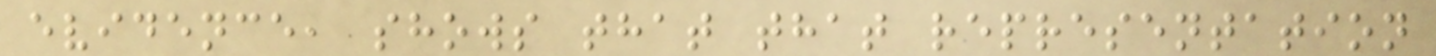evidence, shows that that representation
